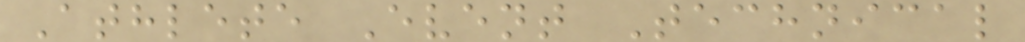Athlete Event Technical
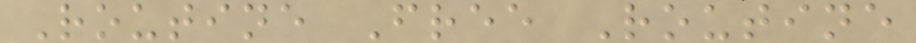Routine Free Routine
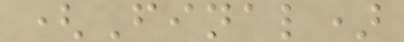(Final)
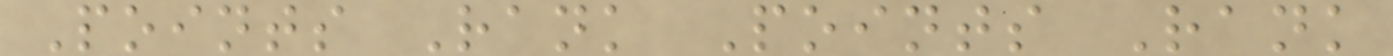Points Rank Points Rank
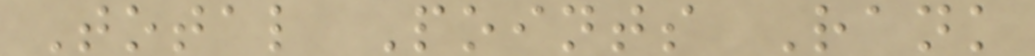Total Points Rank
